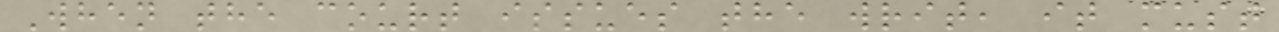When the court issues the writ, it must
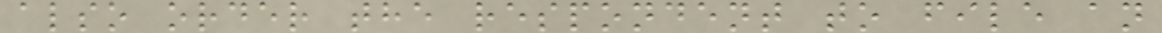also order the respondent to file an
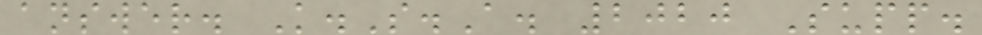answer. K.S.A. 2020 Supp.
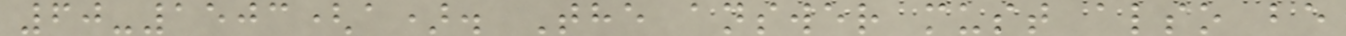60-1503(a). The answer must also be
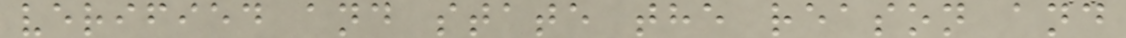verified and state the reason and
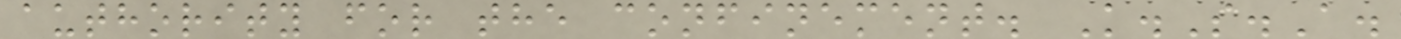authority for the confinement. K.S.A.
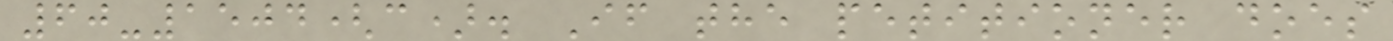60-1504(c). If the petitioner does
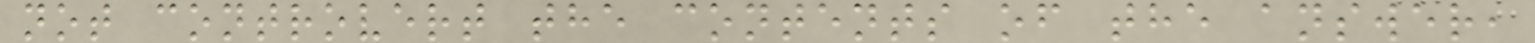not controvert the contents of the answer,
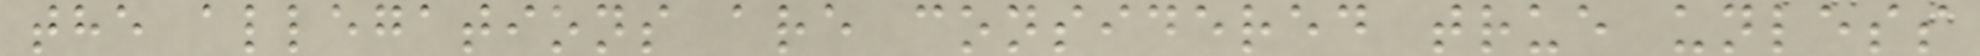the allegations are considered true unless
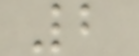2
